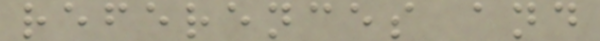references and
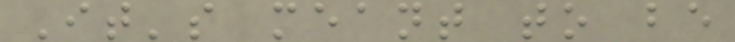It's meant to be
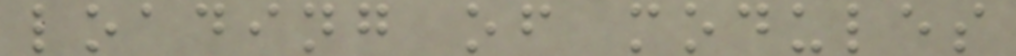loading of modules
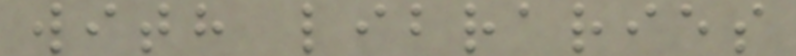with libraries
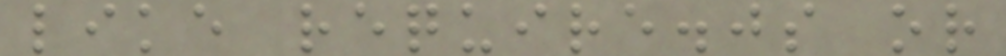like require.js or
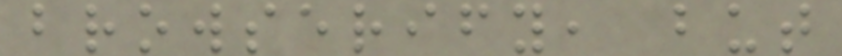browserify, but
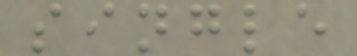single
